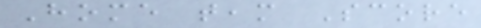Home team Score
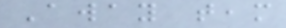Away team
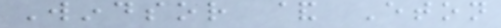Windsor & Eton
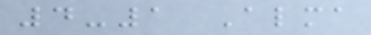4-1 Alma
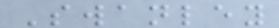Swanley
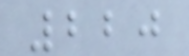220
